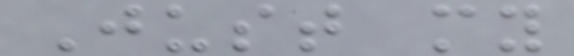Just my
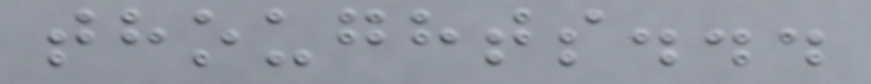thoughts...
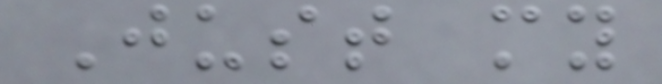Just my
